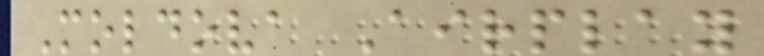Moldova Airplay
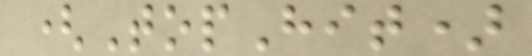(TopHit)
